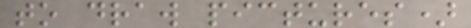to draw pictures)
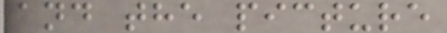and the picture
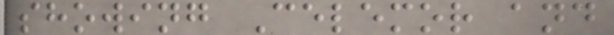showing Celemor and
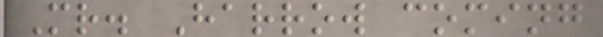Mr. Harrow coming
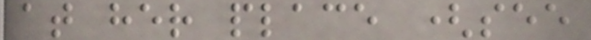at her place (see
